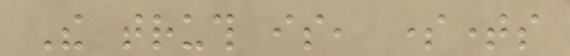The truth is, sometimes
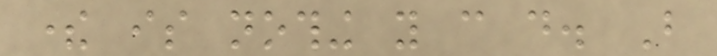there is nothing you can do. But
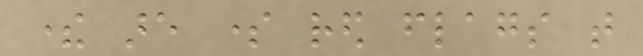there are some red flags that
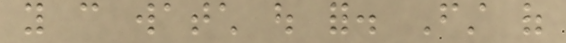you can watch out for. First of
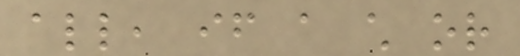all, if a child or
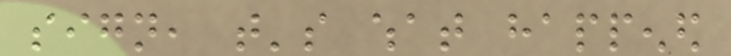sign, that's what happened
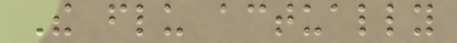The flu actually
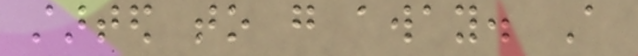started to go away. A
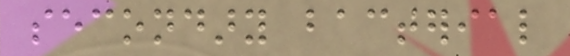secondary bacterial
